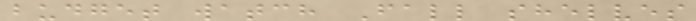budget watch Fall shelves
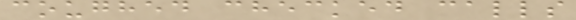coughed checked calls
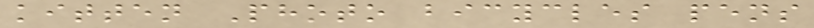kitten Photo bicycles pens
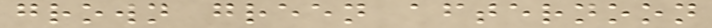grown green afternoon
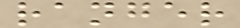ranger
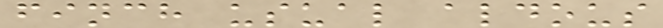finch usual aldous
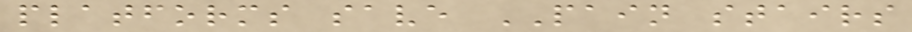platforms save PAIN stairs
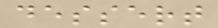dessert
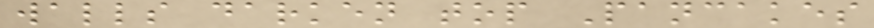walls darken top Pancakes
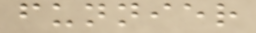funnier
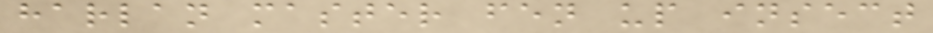harlan master fen up insect
